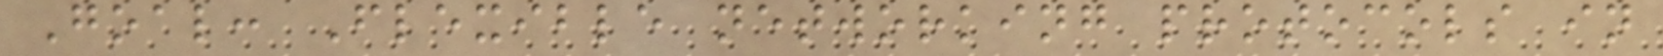Goal: Flexible networking protocols in
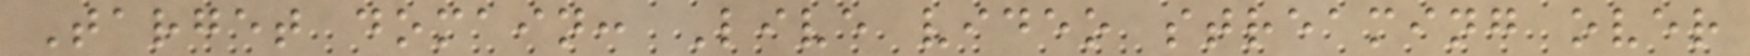Target domain: Live video streaming over
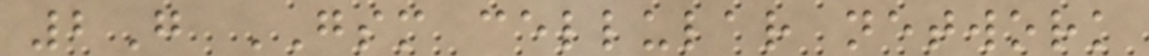2G GSM cellular network
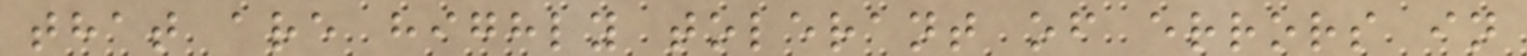that are highly tolerant of errors in
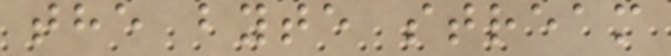the byte stream
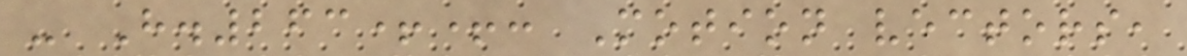- H.263++: Motion vectors,
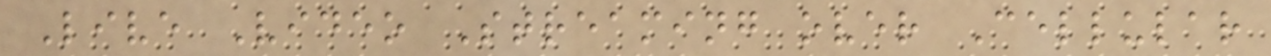Live Video Streaming over Cellular
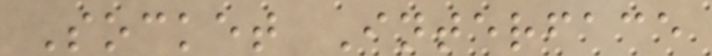Socket Interface
